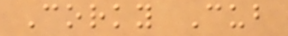Corky Cub
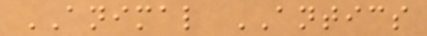ANIMAL ANTICS
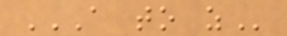A TO Z
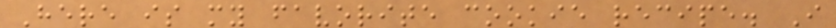Here is my favorite cookie recipe. I
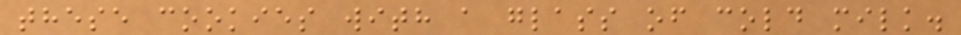these cookies with a glass of cold milk.
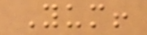Yum!
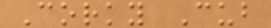Corky Cub
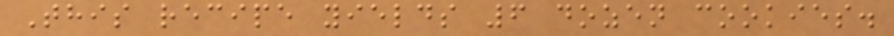This recipe yields 6 dozen cookies.
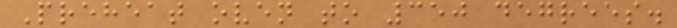Preheat oven to 350 degrees.
